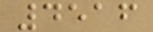4516
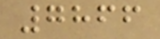7866
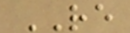RE
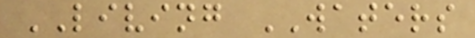LIVING WATERS
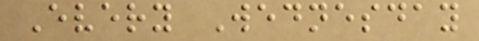Every Wednesday
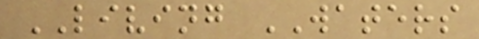LIVING WATERS
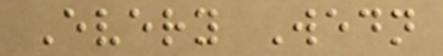Every Wedn
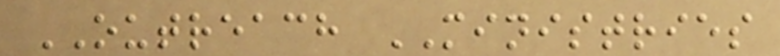OUTREACH MINISTRIES
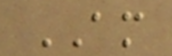AM
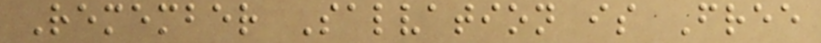Remember Salvation is Free
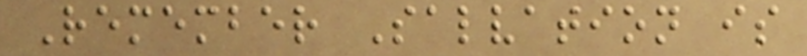Remember Salvation is
